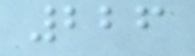226
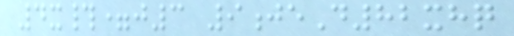4x#=j3 9jeD82xhq
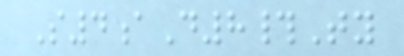S4aD8#Ty
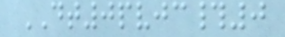DT0pvjc#0
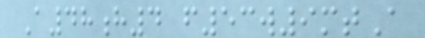A48h4 f53w9mtA
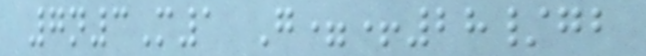7n3M1 G=+28/gb
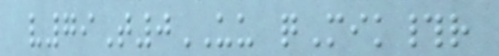v79T0UU qMik#r
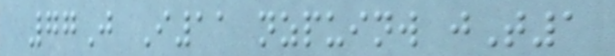77J I11 nzpuinw jT1
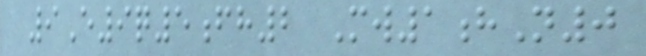9E9q5fh2 Mw1hN0
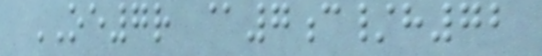OE7r @7c/h72
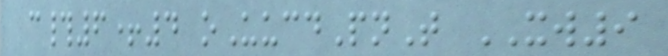c#6+4 oUucdPnT XW9
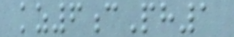kz6cPh1
